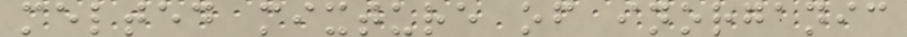melted mixture of inorganic
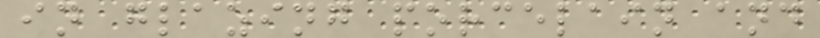in glazing porcelain and
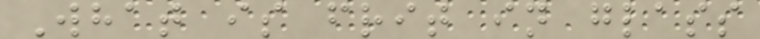What is frit in glass
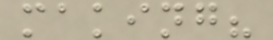making?
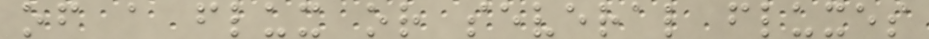of a flux or several fluxes
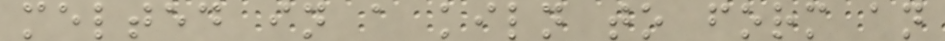melted in a kiln to form an
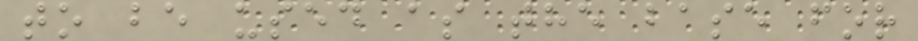to be used as the base for
